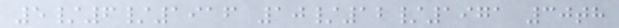5/6/1916 10/12/1971 30th
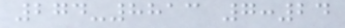274-8813 7:24
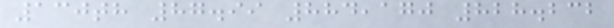130th 87.99 884,170 828.232
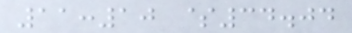11:10 $34.04
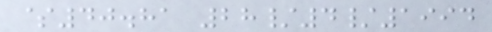$40.81 28/4/1994
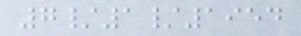7/1/1954
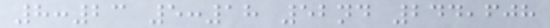8:23 5:18 52nd 244,608
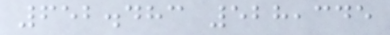652.483 528,345
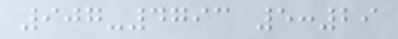907-4793 5:29
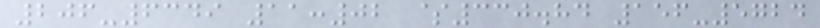206-6349 11:02 $330.84 156-5724
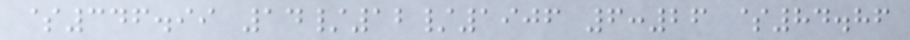$346.99 14/12/1906 6:26 $84.86
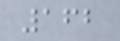162
